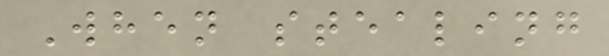When stealing
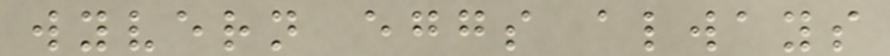wyvern eggs always
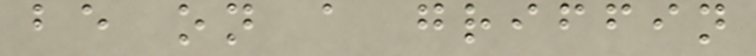be on a griffin
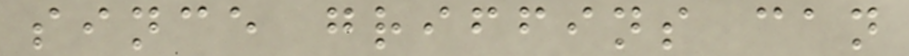since griffins can
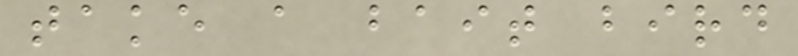take a bait bird
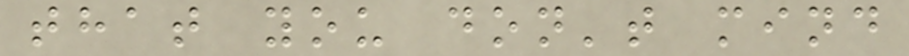that you don't mind
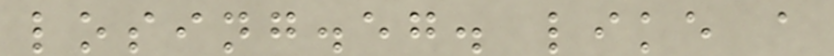losing.eg. like a
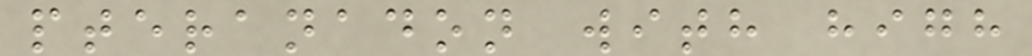pteranadon with high
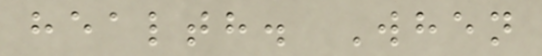health. When
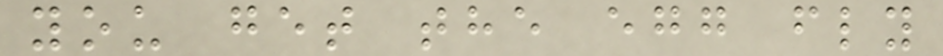you get the egg fly
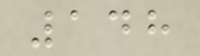148
